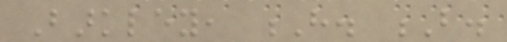Barkley, H. B.
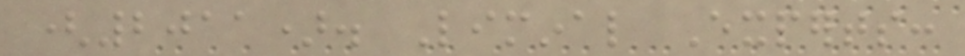(2011). Liminal Experts:
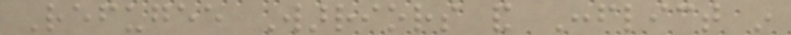Refugee Warriors and Conflict in
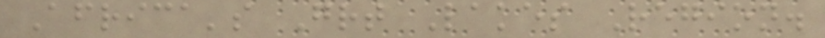Africa's Great Lakes Region.
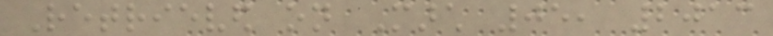Retrieved on March 05, 2013
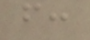from:
